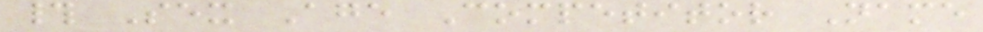# Sex Age Competitor Name
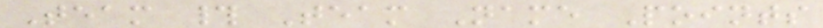Team # Team Name Points
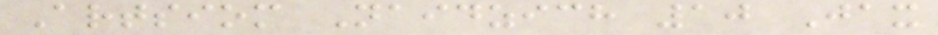Artsiom Naidzich 10 Jax
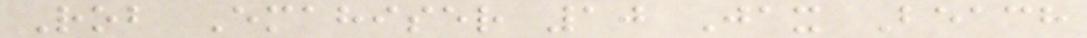Rob Emahiser 10 Jax Beach
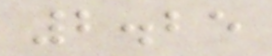2.25
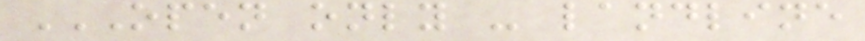OPEN ONLY - LANDLINE
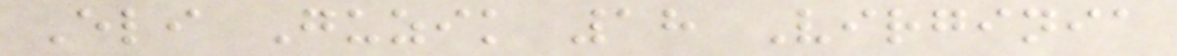Eli Guzik 18 Virginia
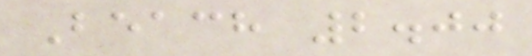Beach 2.00
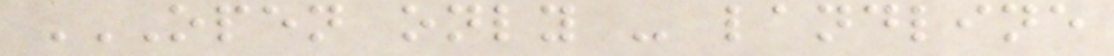OPEN ONLY - LANDLINE
